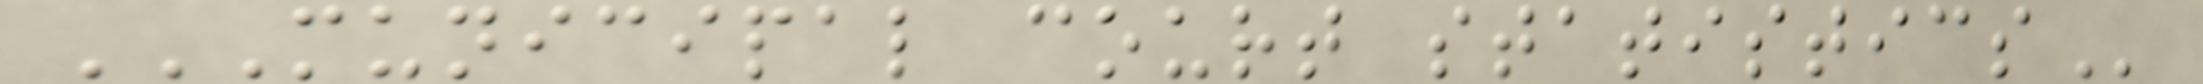MUNICIPAL COURT STATISTICS
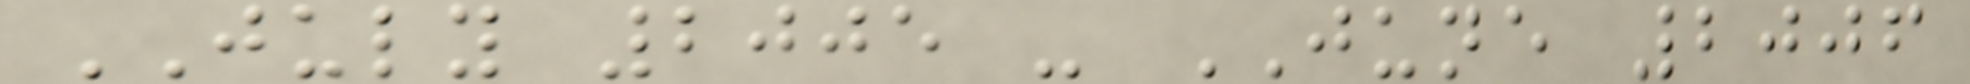JULY 2005 - JUNE 2006
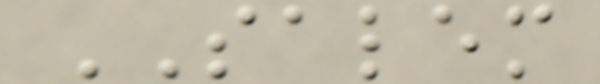SALEM
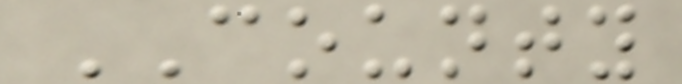COUNTY
